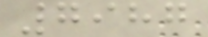7987
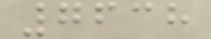7638
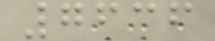7636
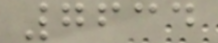7634
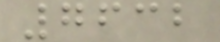7632
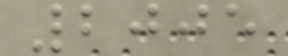2005
